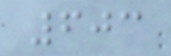603
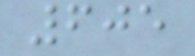605
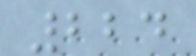224
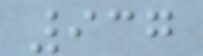937
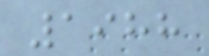1988
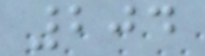204
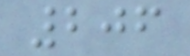206
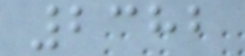2382
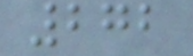272
